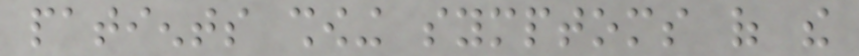patients showing symptoms of the
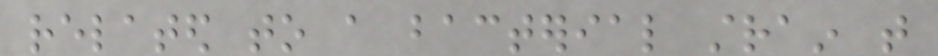related to a bacterial strain that
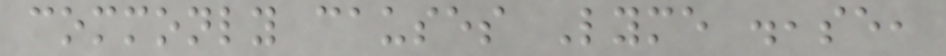commonly causes Lyme disease,
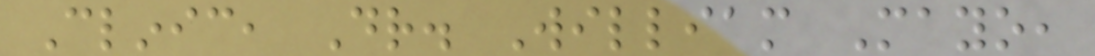Clinic, Dr. William Mayo,
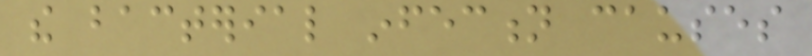the bacterial infection causes
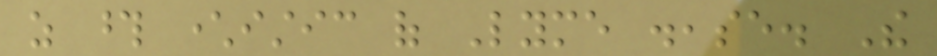as those characteristic of Lyme disease. The
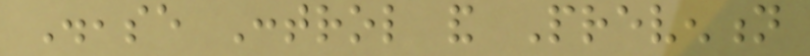Disease Control and Prevention
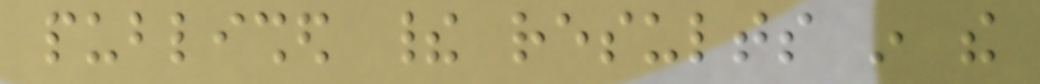published their results in the
